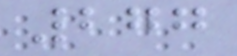277
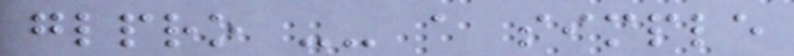glpro -- a simple
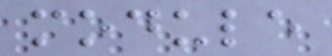module
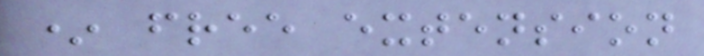* free extension
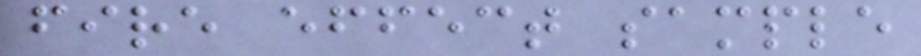fire effect sample
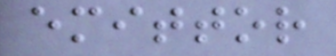emittor
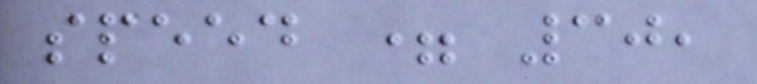speed = 30,
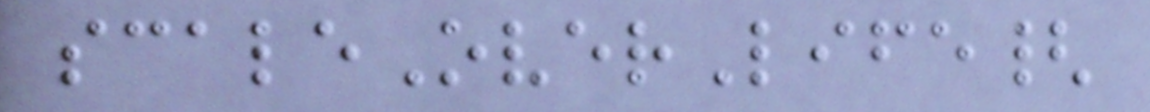scaleOverLife{
